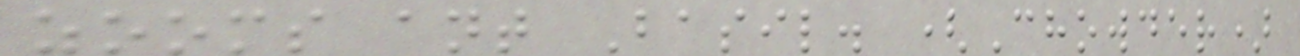zooms ant Basil. (Chowder)
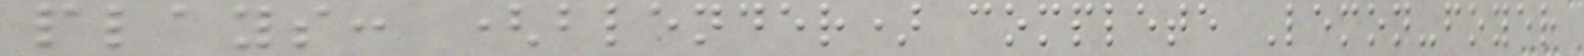plays: (blender) complete Lemon-foyer
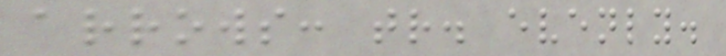arrows: tr. evenly.
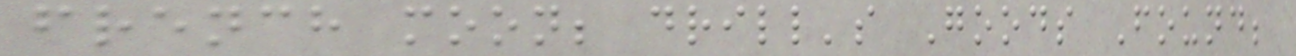french moon; drill's Goods Found;
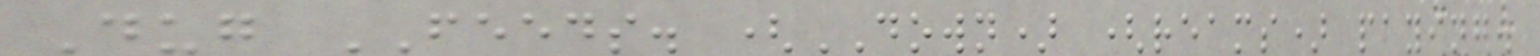Dug FEEDS. (DOWN) (reams) paying.
